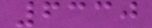6330
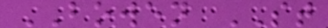BOWEN ST
